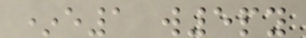*e1 w5py
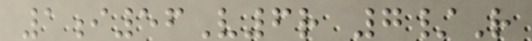1i56V6r 7/R
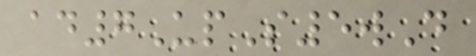ad7UpS5wD
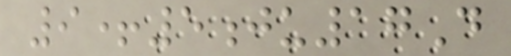9+5ju17D
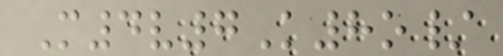M4v7K8o/
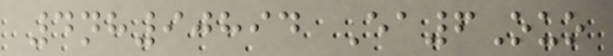4nh90894 Ea6Ouo
